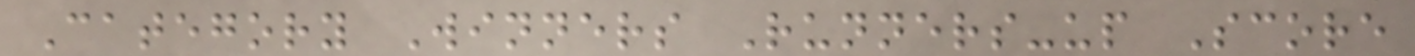Category Winners Runners-up Score
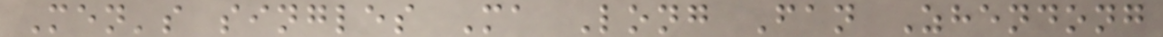Men's singles Ma Long Fan Zhendong
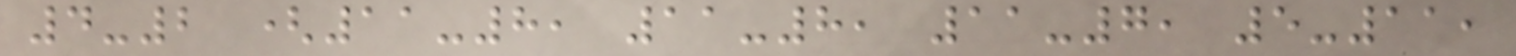4-2 (11-8, 11-8, 11-7, 5-11,
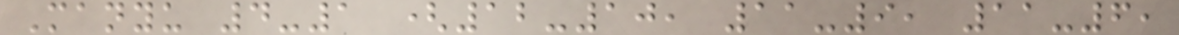Manyu 4-1 (12-10, 11-9, 11-6,
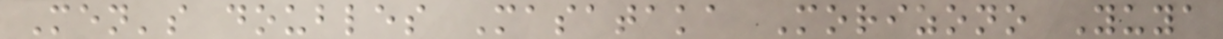Men's doubles Masataka Morizono Yuya
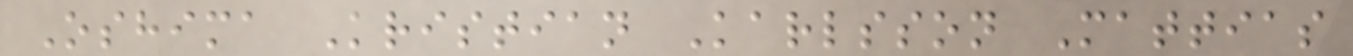Oshima Kristian Karlsson Mattias
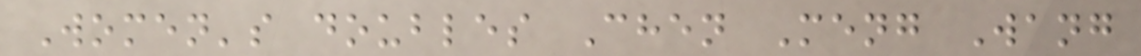Women's doubles Chen Meng Wang
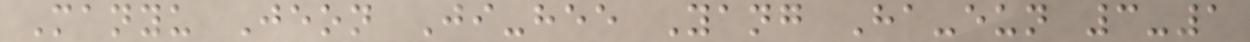Manyu Jeon Ji-hee Yang Ha-eun 3-1
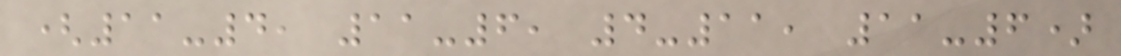(11-4, 11-6, 4-11, 11-6)
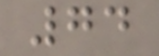74
